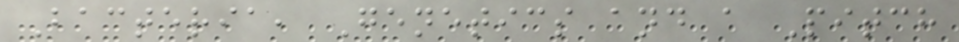Bacteria, Genetics and a Pitch
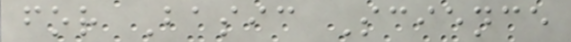for Basic Science
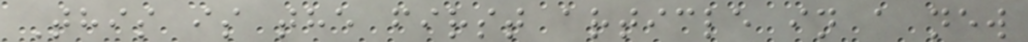This is the first article in a new
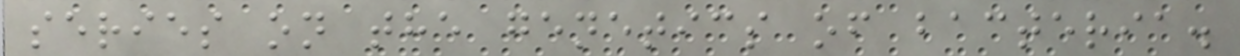series on the genetics of bacteria.
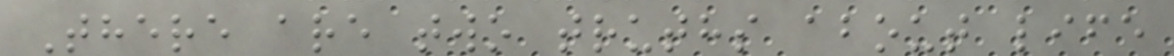There are two truths about life
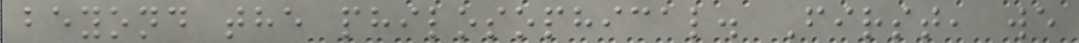beyond the philosophical. First, we
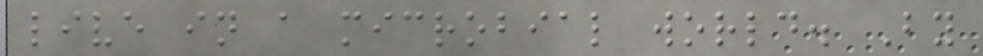live in a microbial world. By
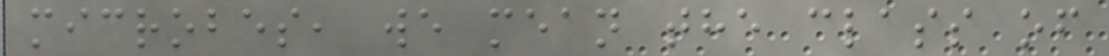microbes, we mean the class of
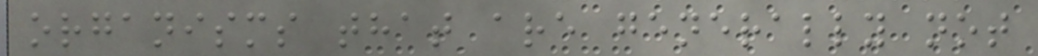organisms that are generally not
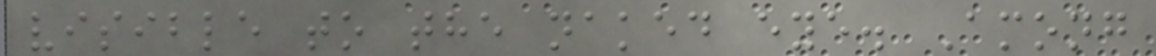visible to the naked eye. Among
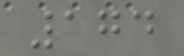174
